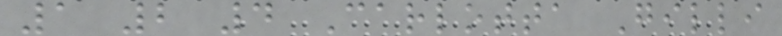1 2 4 Carlotta Gilli
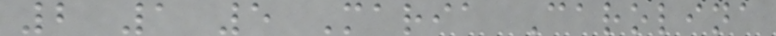2 1 5 Maria Carolina
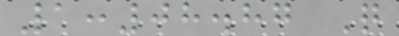1:08.87 Q
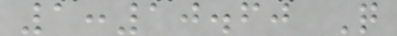1:10.60 Q
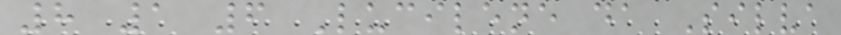8 1 6 Lucilene da Silva
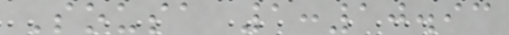Sousa 1:10.93
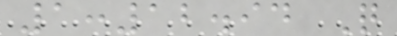1:12.94 Q
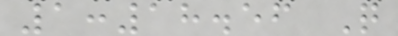1:18.56 Q
